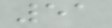51
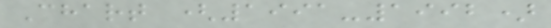Chart (1991-1992)
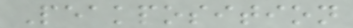Peakposition
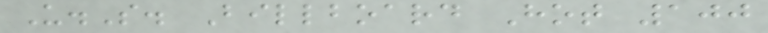U.S. Billboard Hot 100
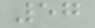57
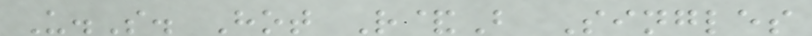U.S. Hot R&B Singles
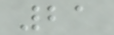21
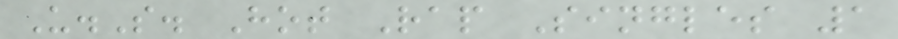U.S. Hot Rap Singles 1
